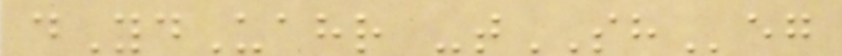dYdUahr -tSHeg
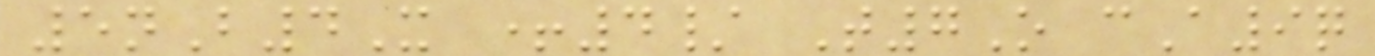5nB4X +4/ T7O cA9q
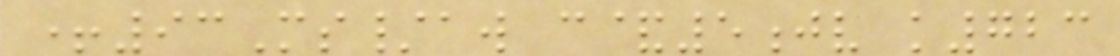+93Ms/aw c&5jv k723
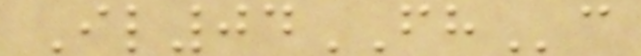Il04FHc
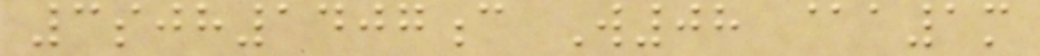3sjh1407c W08 @a1m
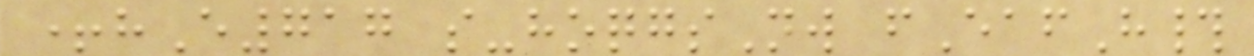+hE717 s-hoqgsNw fEafH#
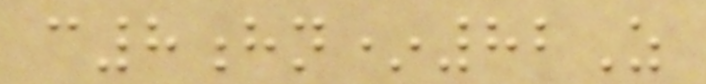c8hn*82Z
